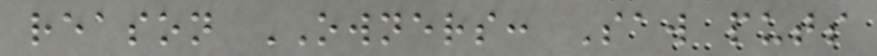reason OWNERS: Saw puts
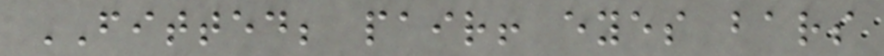FITTED; pair! eyes bars
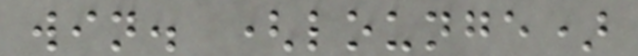win. (lounge)
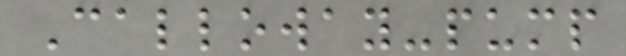Calloway-pump
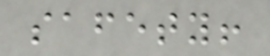safety!
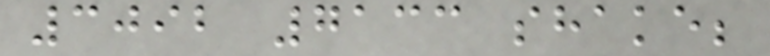3092 7133 shake;
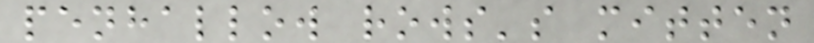penhallow rows's mitten
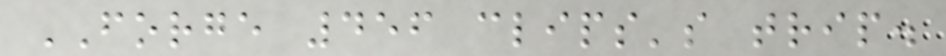FORGE 456 clips's trip.
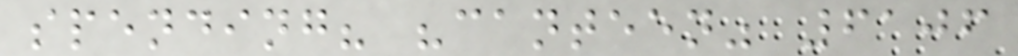spending? "canteen" 6106
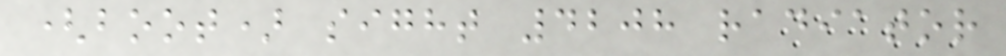(boot) sight 4208 radiator
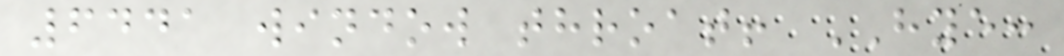6441 window throat! HYE:
